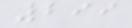299
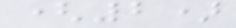(2)
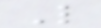L
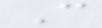C
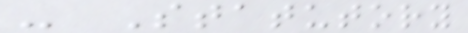- Statutory
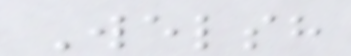Welsh
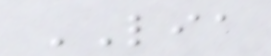LIA
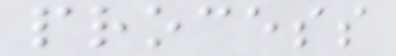process
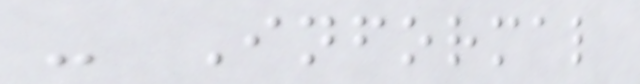- Informal
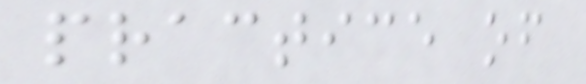practice of
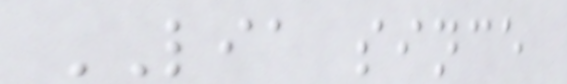LIA since
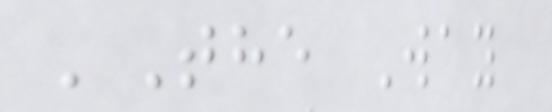'The Way
